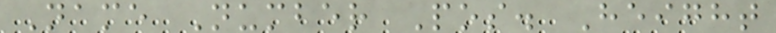Name Number Pos. Height
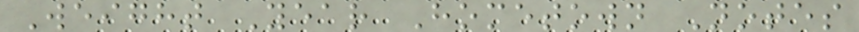Weight Year Hometown Notes
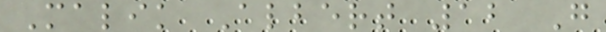Malik Albert 12 G
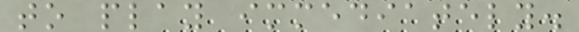to play immediately.
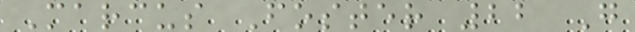Marcus Foster 22 G
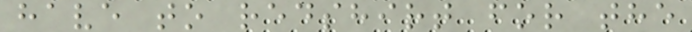have to redshirt for the
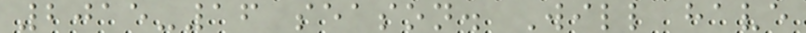2015-16 season. Will have
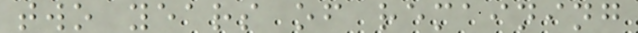two years of remaining
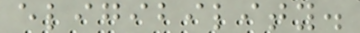eligibility.
